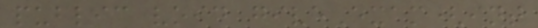public void giveExam(int
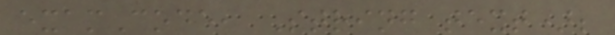examCode, String text);
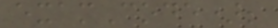examCode);
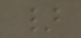}
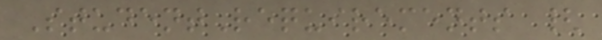StudentRequirements {
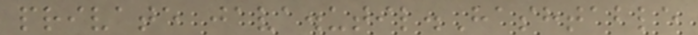private java.util.Hashtable
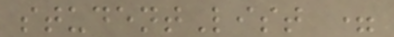studentList =
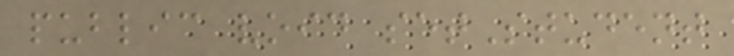public void setStudent
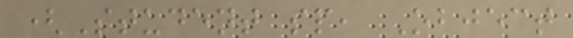(Student sp, Object
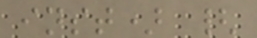inst) {
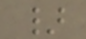}
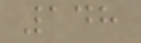148
